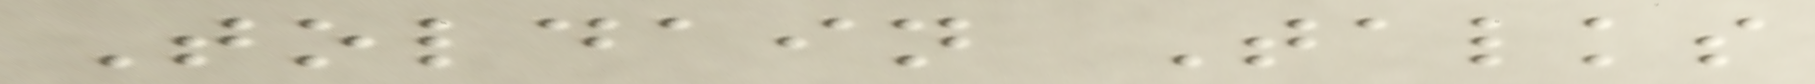Toldain Talks
